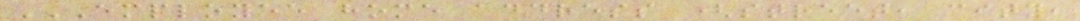EMPLOYEE HOME ADDRESS (STREET, CITY,
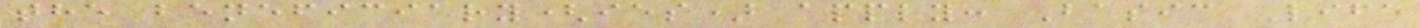the beneficiary(ies) apply: Basic Life
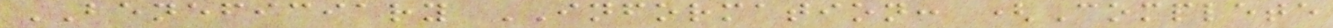BENEFICIARY INFORMATION: (Complete
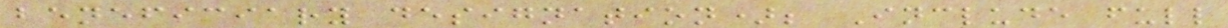beneficiary designation); Include full
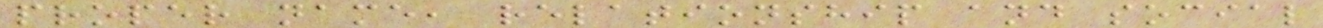proper name, relationship and social
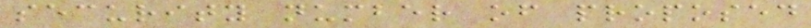security number of proposed
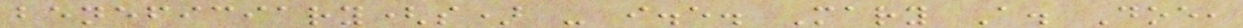beneficiary(s) - i.e. Mary A. Doe,
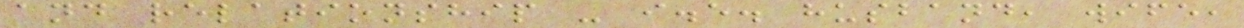and relationship - i.e. husband, wife,
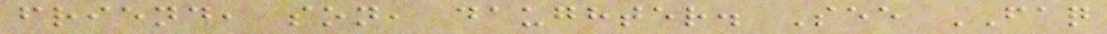friend, son, daughter. See FAQ
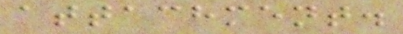attachment.
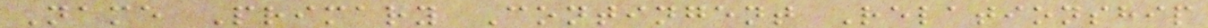Name Primary Contingent Relationship
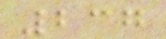237
